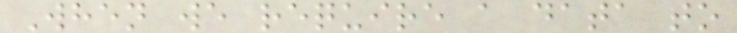When we require a data to
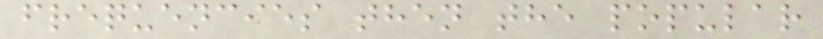frequencies then the popular
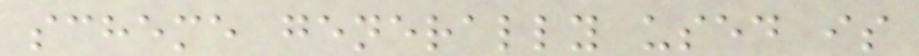scheme generally used is
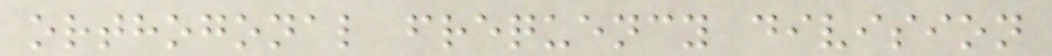orthogonal frequency division
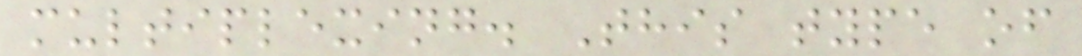multiplexing. This type of
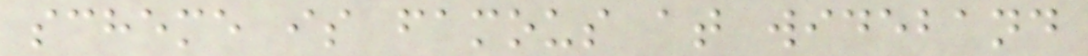scheme is famous at wideband
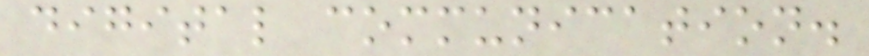digital communication.
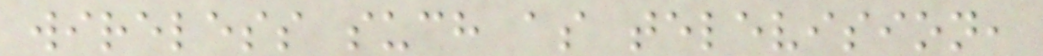wireless such as television,
